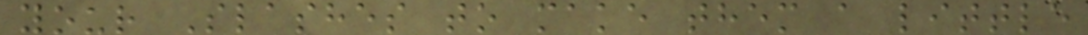your Slashes to make them a little
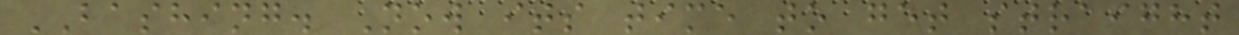BASHING. Now its time to get straight
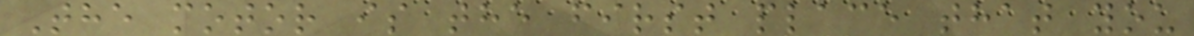The motor is the first place that you
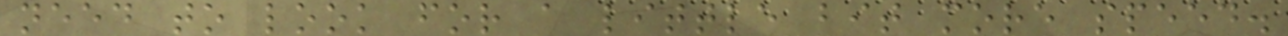need to look for a little bit more speed.
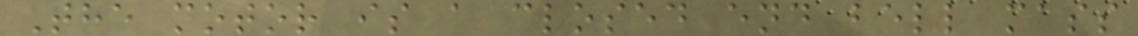The motor is a closed end bell mass
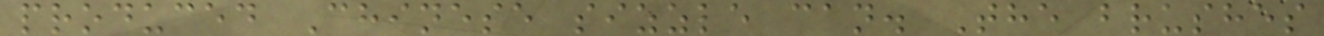produced Chinese sizzle can. The brushes
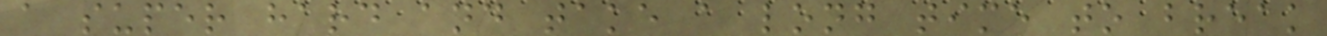a super hard and take a long time to break
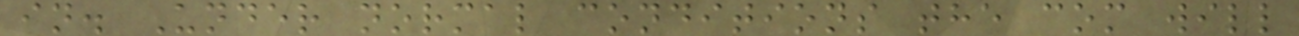in. Under normal conditions the com will
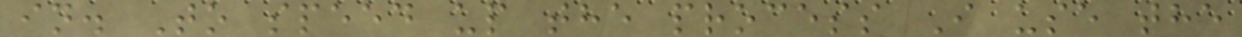in. To speed up the process I use the
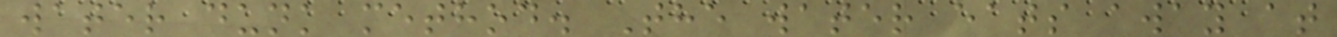water dunk method. The water eats away at
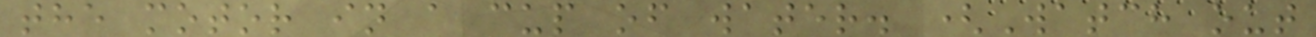the motor in a cup of water. (Watch out
